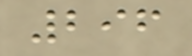296
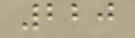220
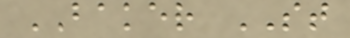BAKER ST
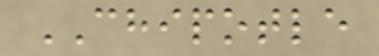CHIPOTLE
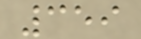359
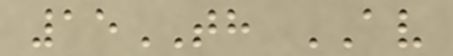15TH AV
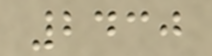2430
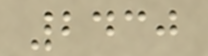2430
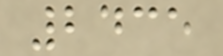2435
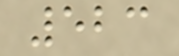523
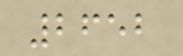2652
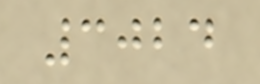3024
